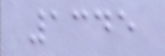1345
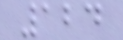124
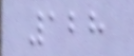128
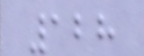128
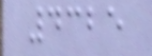4325
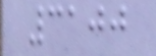3100
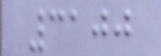3100
